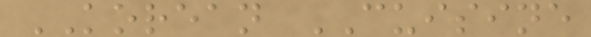KOREAN CUISINE
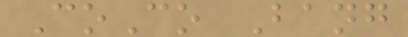CoCo Bang
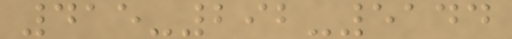415-292-5144
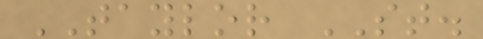TAYLOR ST.
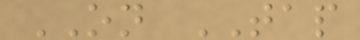ON TAP
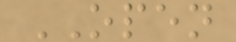OPEN
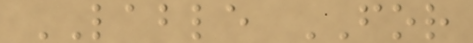LABLE FOR
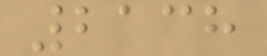2138
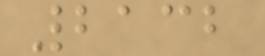2132
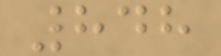848
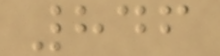846
